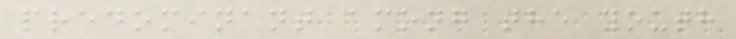predominant among the youth
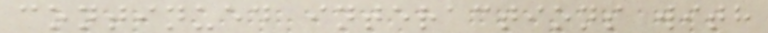continued interactions with
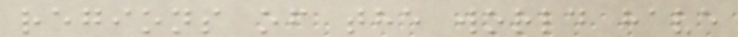regions of the world have
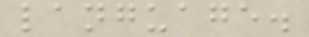language.
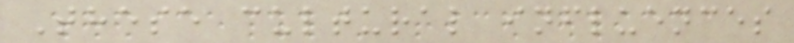These cultural influences
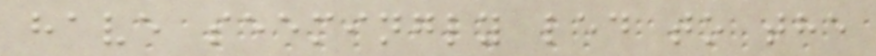have seemingly led to the
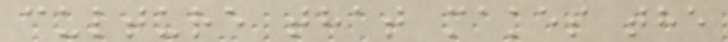culture that makes the
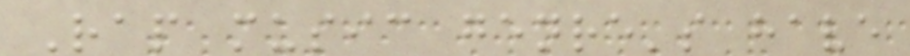Rap music genre's have
